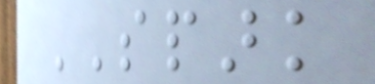SPARK
